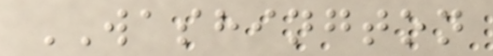WASHINGTON
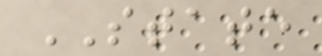STATE
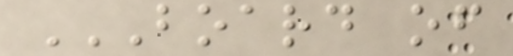BOARD OF
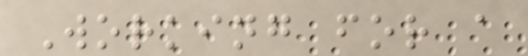Working for a
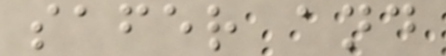safer and
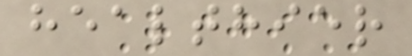healthier
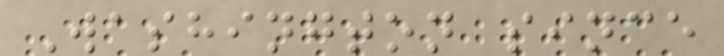Washington since
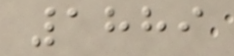1889
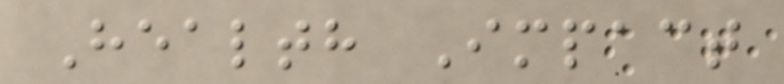Health Impact
